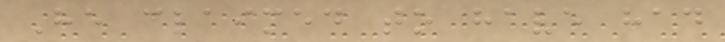He claimed to have had
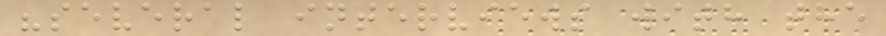"several interviews with the
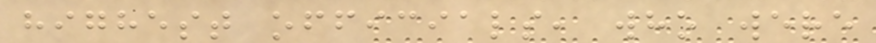highest officials, who were
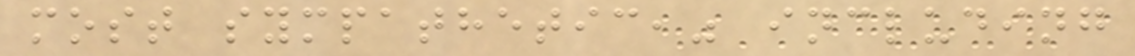most sympathetic," including
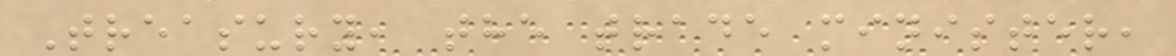Treasury, the trade minister,
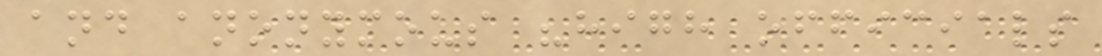and anonymous "high officials
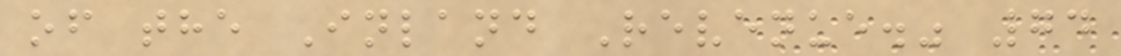of the Inland Revenue." 74
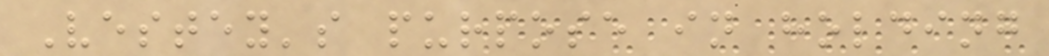Vestey's purpose in holding
